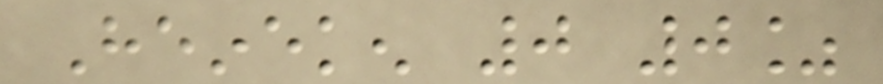Heineken 0 0%
